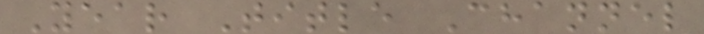Year Title Channel
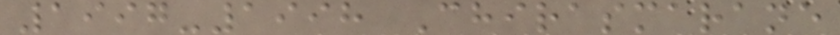1997-1998 Chirasmarane
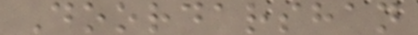Doordarshan
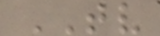TV
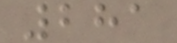281
